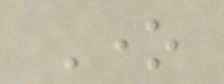One
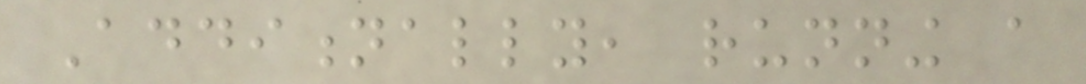Additionally, running a
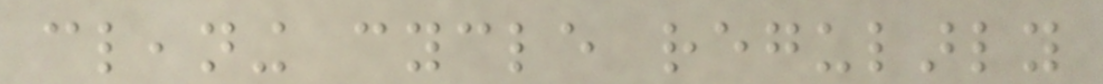cleaning cycle regularly
